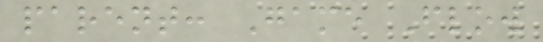parent: Game Flow
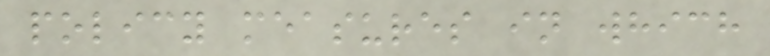policy measures in which
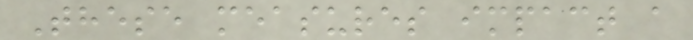These measures impact a
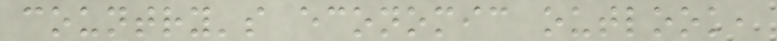country's economic outlook,
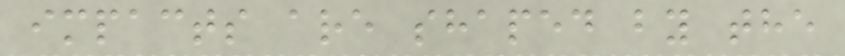impacts are shaped by the
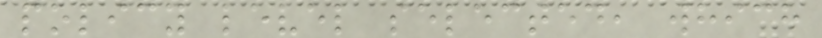policy level selected, which
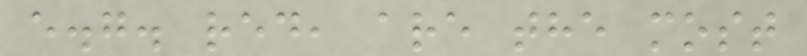e.g. red, are the most
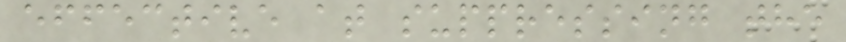effective at suppressing the
